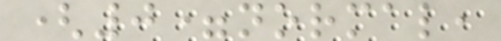(0=normal,
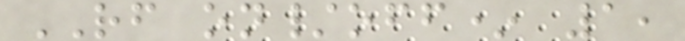RF on/off* 1,
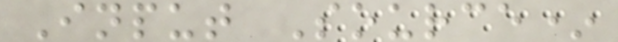Input Source*
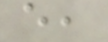e,
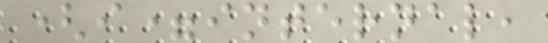(i=internal,
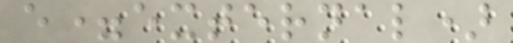e=external)
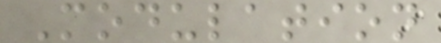Modulation
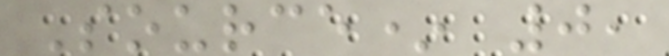Source* 0,
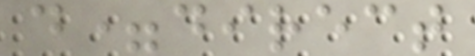d=direct
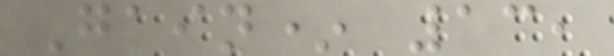Gain* 13,
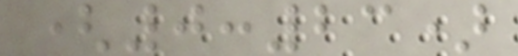(0:23)
